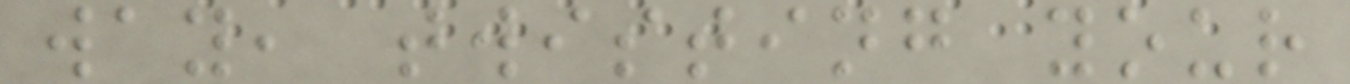way, twisting your
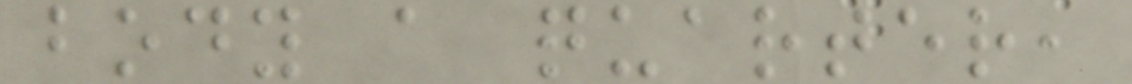body a quarter,
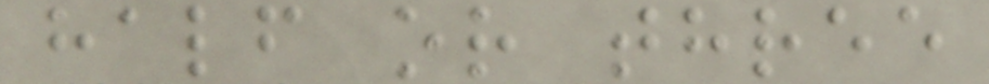half or three
